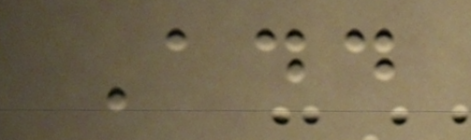Add
